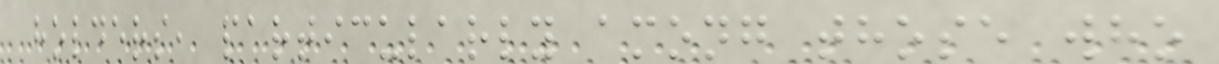holders, particularly among those who
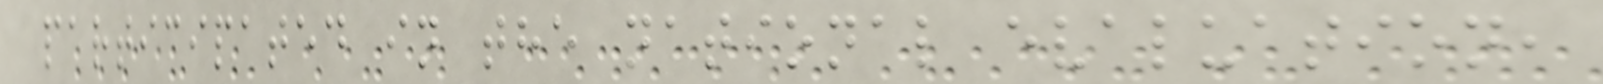participated in the national evaluation,
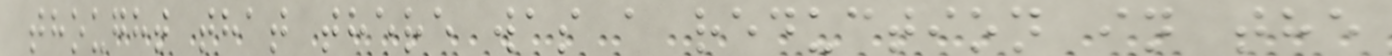thought that there was a reduction in the
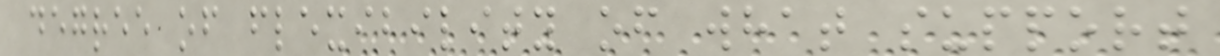degree of flexibility of what support
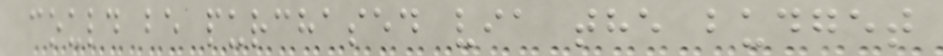could be purchased via the budget
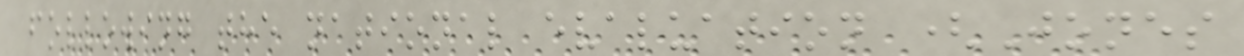following the national evaluation (Jones
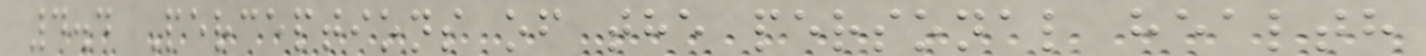4.4 Perceptions of the personal health
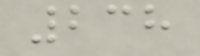238
